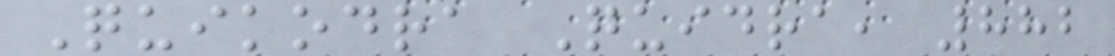Quikodra Quidra, 882
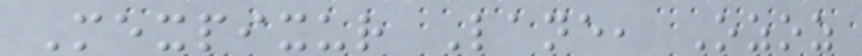Mexpixur Lane, Ozoz
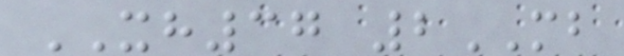XH37 2MB
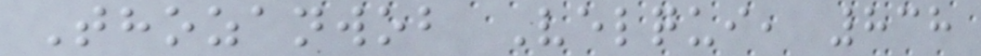Thozanwob Velqui, 838
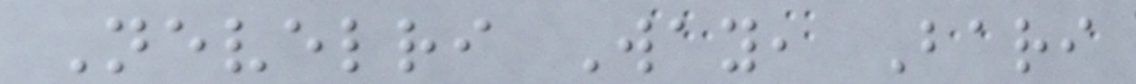Nevelri Way, Bari
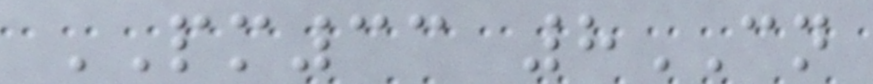PM33 8CN
